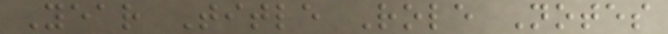Year Title Role Notes
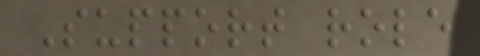Support role
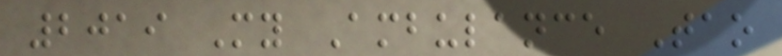2019 My Ambulance Tao
